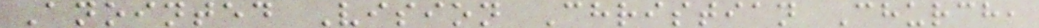Anointed Vision Christian Church,
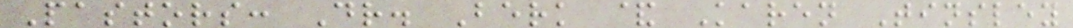Pastors: Dr. Berk & Karen Tinsley
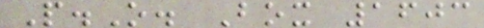P.O. Box 1603
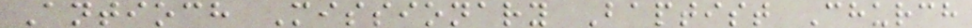Antioch Missionary Baptist Church
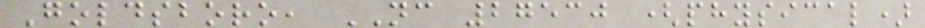Goldsboro, NC 27530 (physical)
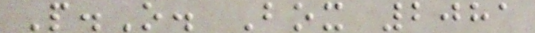P.O. Box 2081
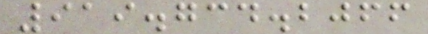919.734.2066
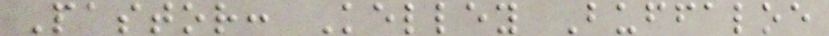Pastor: Kelley Buffaloe
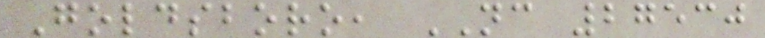Goldsboro, NC 27530
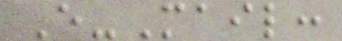E-Mail:
